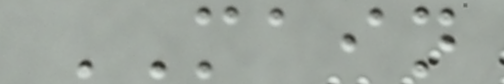MAIN
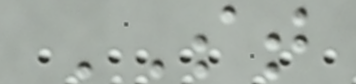ST
